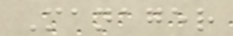Manager
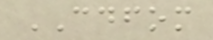CDFOM
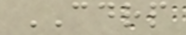CDRP
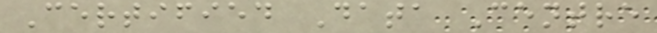Certified Data Centre
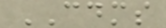CDMS
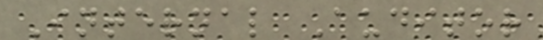Internal Auditor
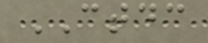CTDC
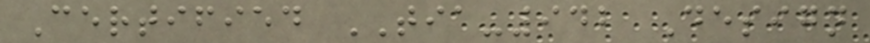Certified TIA-942 Design
